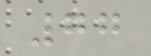77
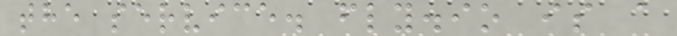the service. fly.io is a
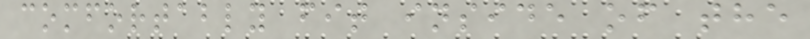comfortably fit inside of the
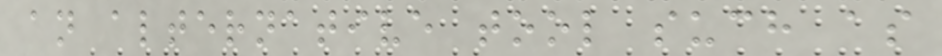an alternative tool such as
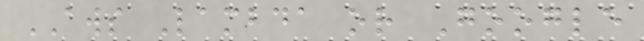AWS Lambda or Google
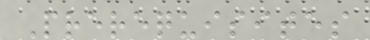Prerequisites
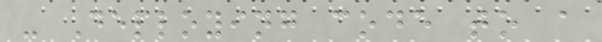- Deploying code to a
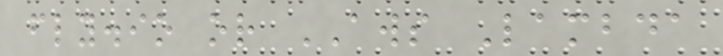fly.io or AWS Lambda
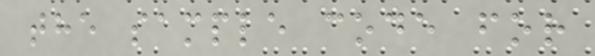the sample code for
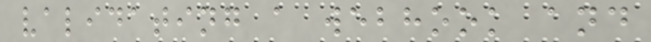validating a webhook and
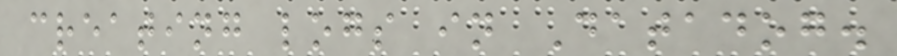creating logs in Datadog.
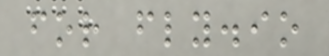for fly.io
